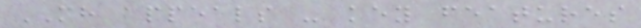MH appeals - key features
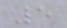5
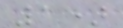1)
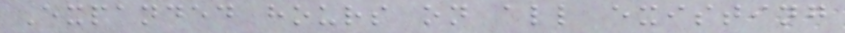Expanded hours on all existing
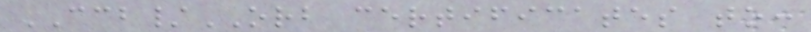CCB/ORB certificates to:
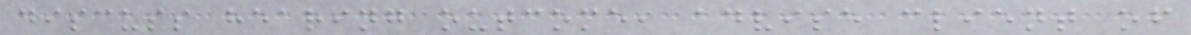discuss hearing outcome, advise client of
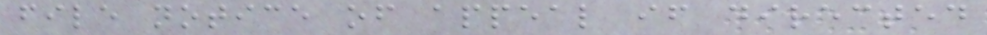file notice of appeal if directed
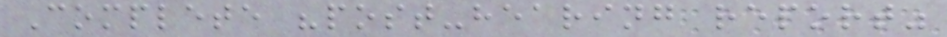Complete "post-hearing report"
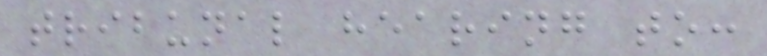tribunal hearing to:
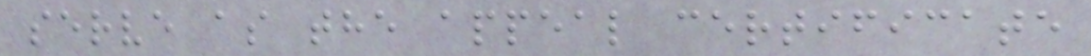serve as the appeal certificate
